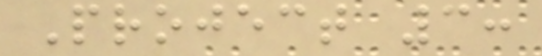Project 3:
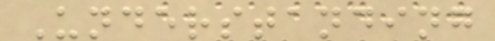Understanding
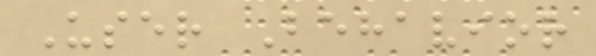User Behavior
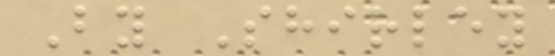By Shirley
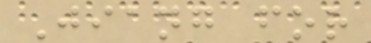Jiang for
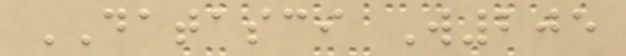DATASCI W205
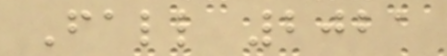Fall 2021
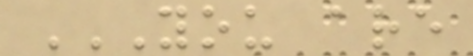YOU ARE
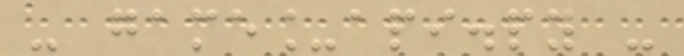- game_api.py -
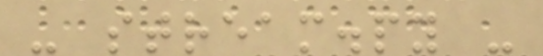- stream.py -
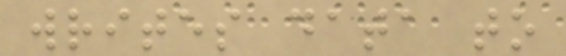writes data to
